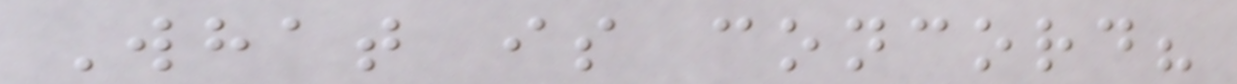What is concord?
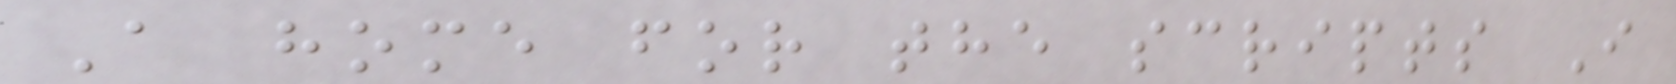A home for the scripts I
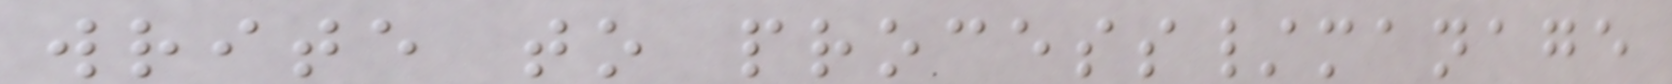write to process/manage
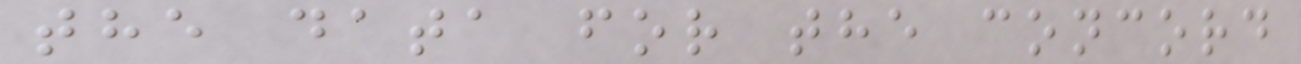the data for the concord
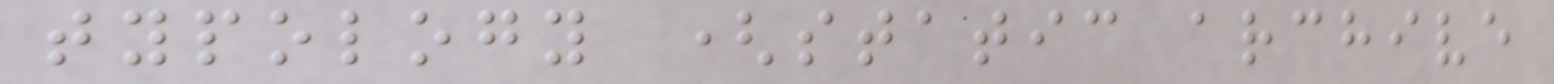typology (static archive
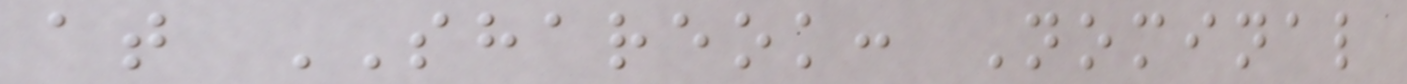at SHAREOK: Nominal
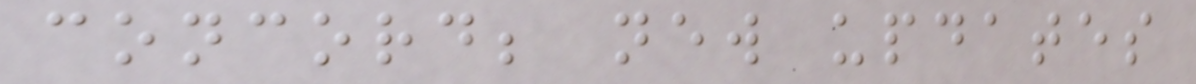concord; new updates
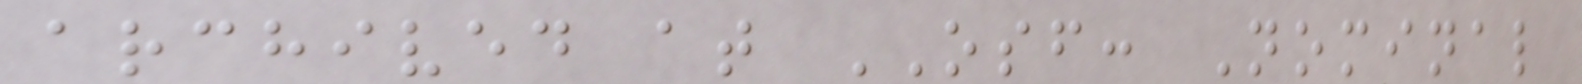archived at OSF: Nominal
